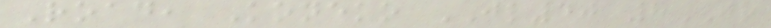Road, Koneko JL40 8JR
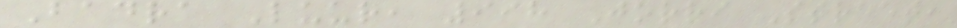Badra Luur, 998 Jorri Street,
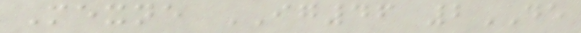Mexne IG46 2DE
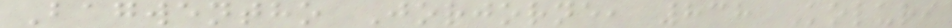Bagwentho Jorjorne, 838 Koluri
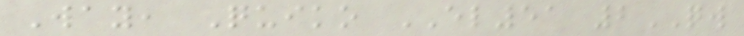Way, Quiko EL51 2QW
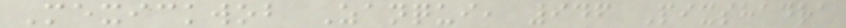Mexickwob Zanqui, 946 Pixshadra
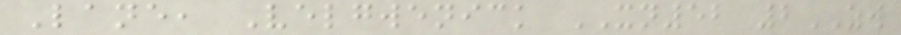Lane, Velgwenick XN52 2ZW
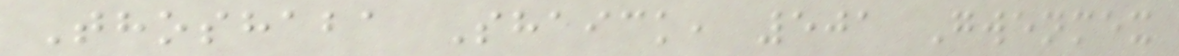Thoshaba Shaick, 501 Gwenmex
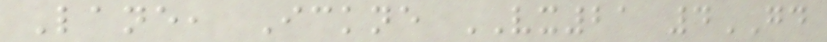Lane, Ickne VX21 4GD
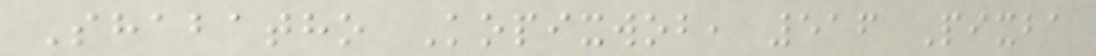Shabatho Kopixwob, 516 Pixba
